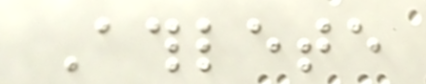Athlete
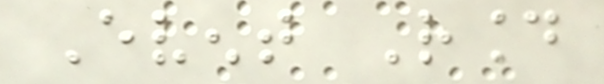Event Round
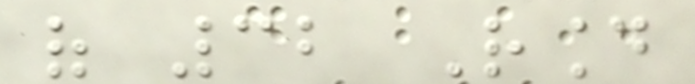of 32 Round
